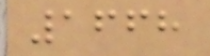1668
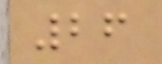26
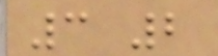3 2
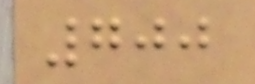700
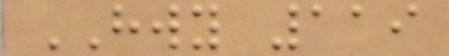HWY 119
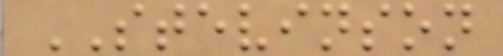STEVINSON
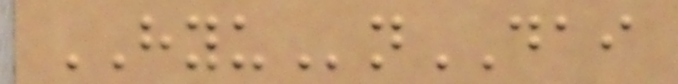HYUnDAI
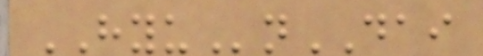HYUnDAI
